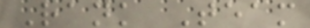Rank Team
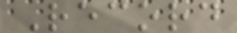Record
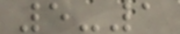5-1
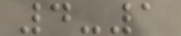4-1
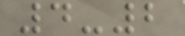4-2
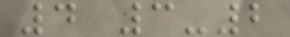4 3-2
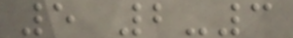5 2-3
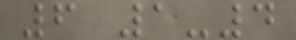6 1-4
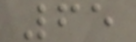65
